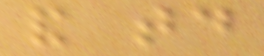and today
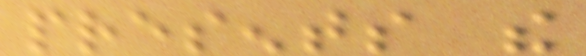presents the
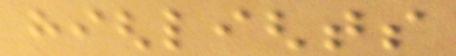highlights
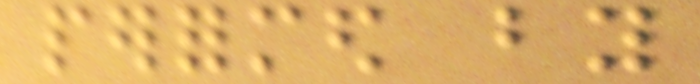performed by
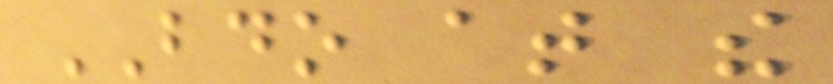BDO at the
